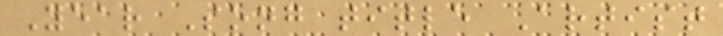Year Song title Artist
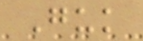Guk
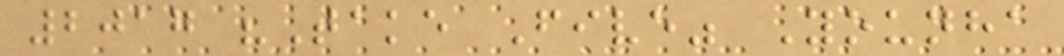2017 "Take Five" Younha
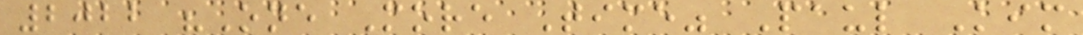2022 "One More Time" Paul Kim
